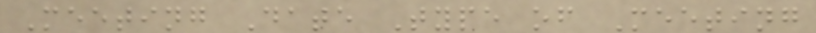Meeting Date Type of Meeting
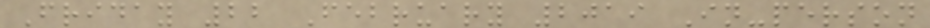Friday 22 February 2019 In-person
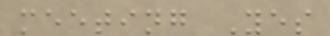meeting Yes
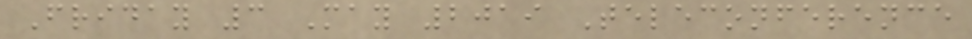Friday 3 May 2019 Teleconference
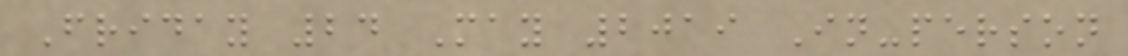Friday 24 May 2019 In-person
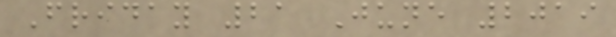Friday 21 June 2019
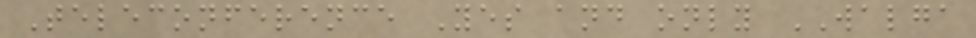Teleconference Yes and only WALGA
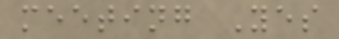meeting Yes
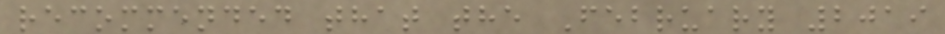recommended that the February 2019
